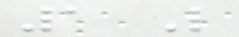1 Like
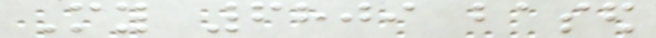My 6809 based
